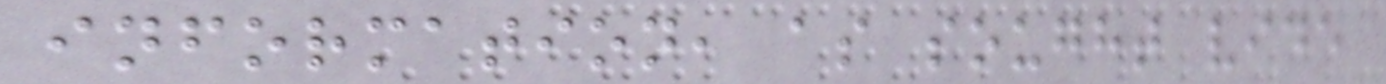information, as sought vide
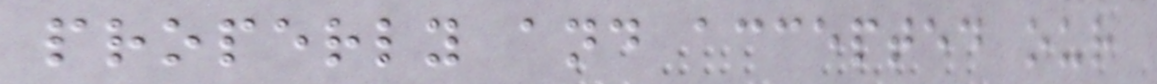properly and accepted our
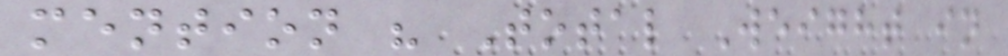mention " Total Weight in
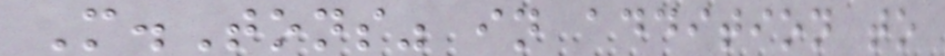M.Tons" in addition to
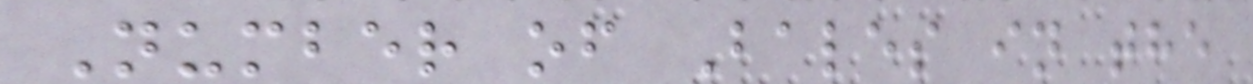Number of Bales in the
